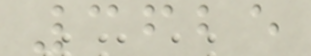3625
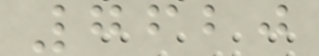7620
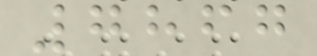7867
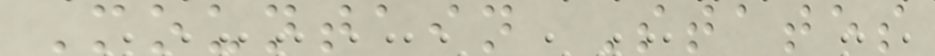Mountain States
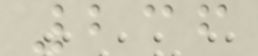236
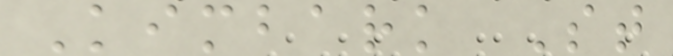Kimbark St
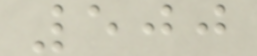500
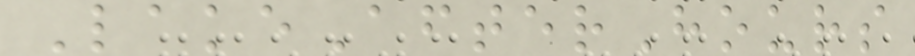LakeAfterHours
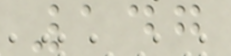147
